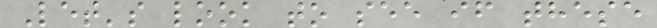Let's look to see if these
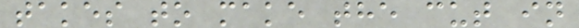takes to make the cut in
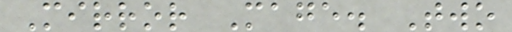Mirror Mage. Two
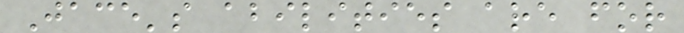Jace's abilities are for
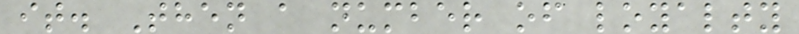it. Then a number of loyalty
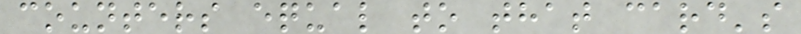counters equal to that card's
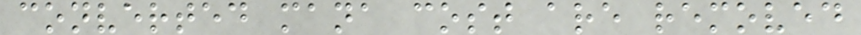converted mana cost are removed
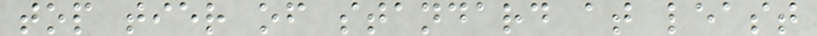top tier of standard at least
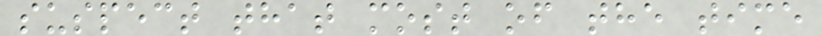suspect that most of the time
